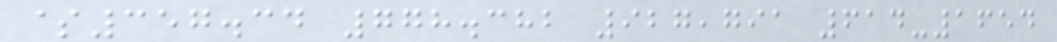$357.34 778.382 927,791 614-1654
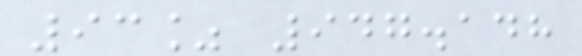93% 947.148
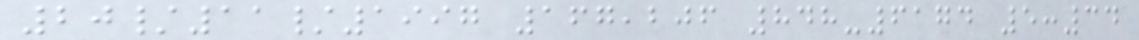20/11/1997 167,206 848-6174 5:34
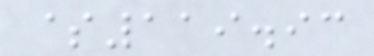$119.93
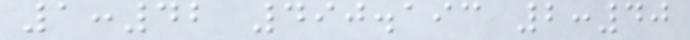1:42 490.193 2:40
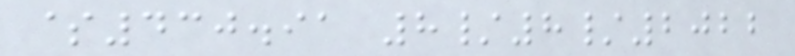$430.91 8/8/2022
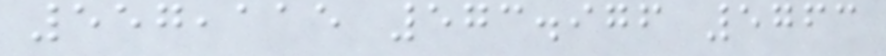557,115 573.976 5763
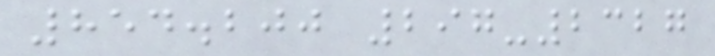854.200 297-2327
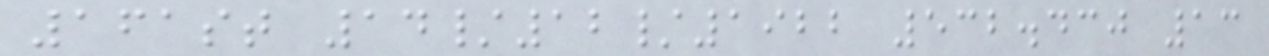161st 14/12/1922 532.430 13
